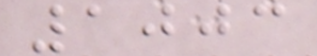1003
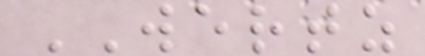WERTZ
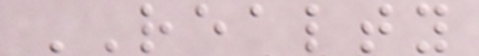REALTY
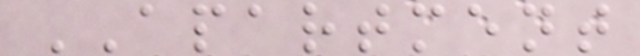APARTMENT
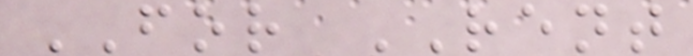FOR RENT
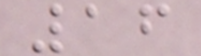16
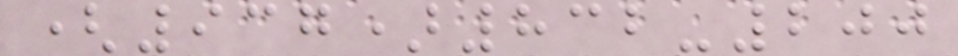(937)832-200
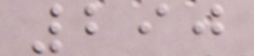290
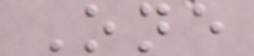One
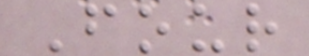Four
